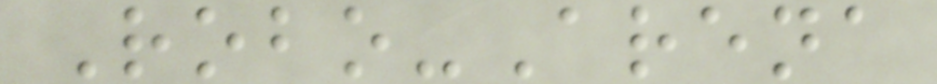Robo-Arena
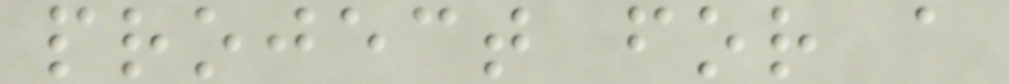project for a
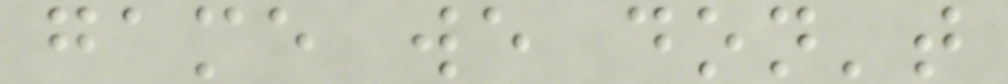game we don't
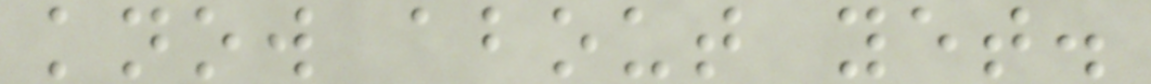know about yet.
